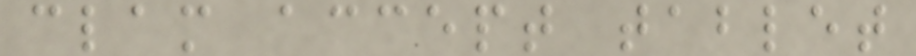clam accept tablet
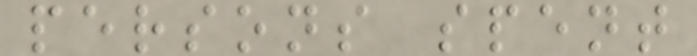persons spent
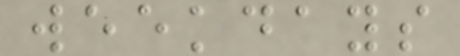weekdays
